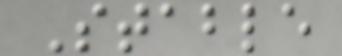Stable
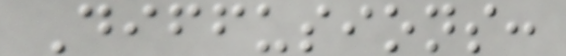Diffusions:
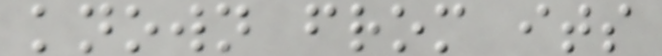known from its
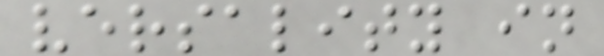versality in
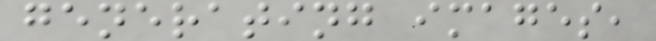generating images,
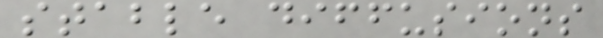stable diffusions
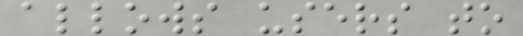allows users to
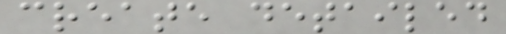create detailed
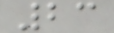23
